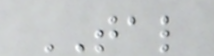TAL
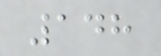148
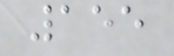155
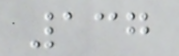137
